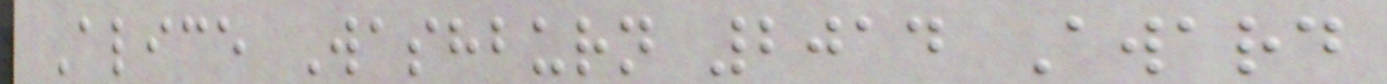Alice Washburn 2014 Award
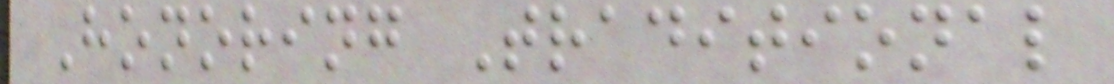Honoring Traditional
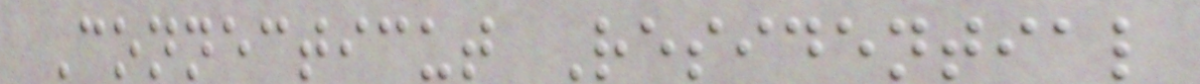Connecticut Residential
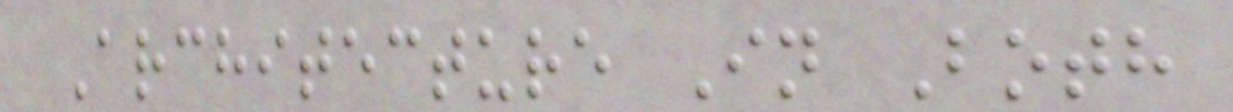Architecture In Both
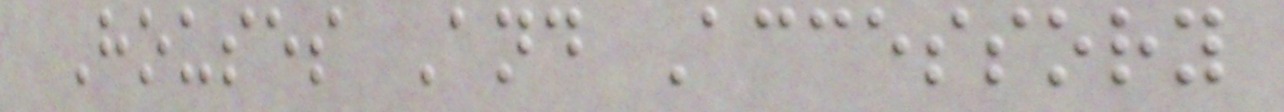Houses And Accessory
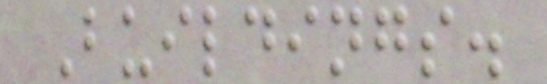Buildings.
